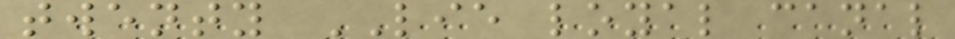twenty LIE loyal canal
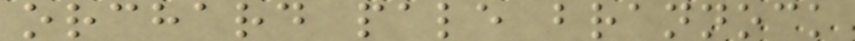orchard pale brannock
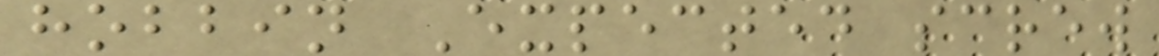hobbin Expected screw
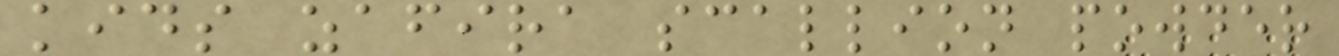kids zafira scallion powder
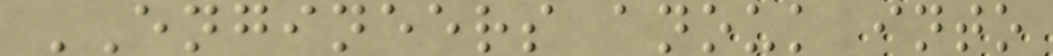ENGINEERS anouk into
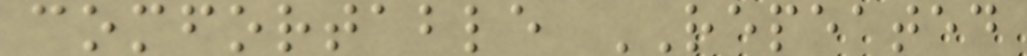comfortable REPEATED
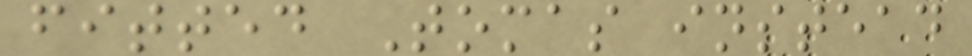fitted Tomas instead
